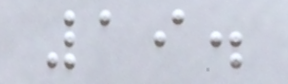19.
